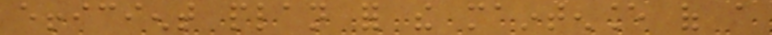efficient plan for the maintenance of a
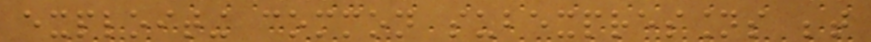exploiting common subexpressions between
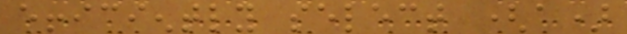efficiently select (a)
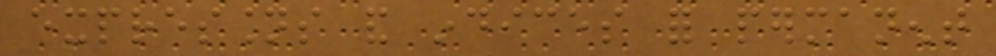expressions and indices for permanent
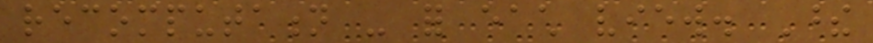recomputation - for each view. These
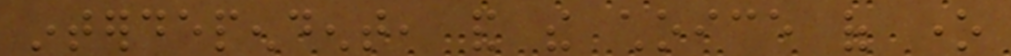interdependent, and the choice of one
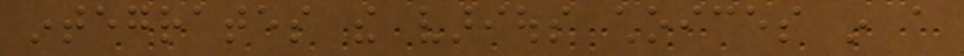integrates the various choices in a
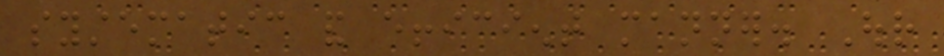systematic and efficient manner. Our
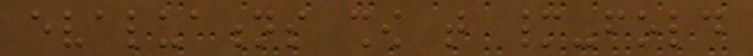evaluations show that many-fold
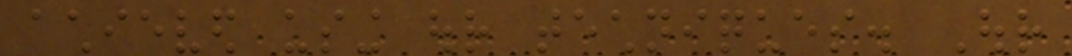achieved using our techniques. Our
